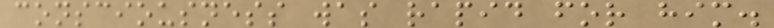consciousness was rapid for him.
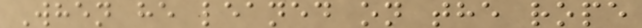When he leaned on the rope
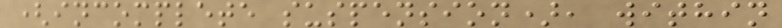(incomplete suspension), within
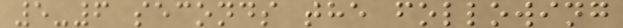5-6 seconds the following
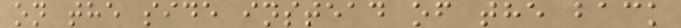on the side instead of the back
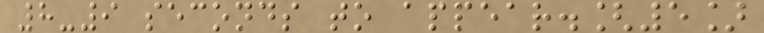8-9 seconds to appear.[5]
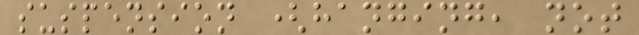suspension (hanging, not
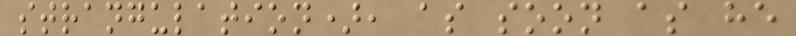strangulation), as soon as he
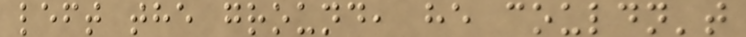left the ground, he couldn't
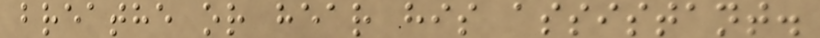breathe or hear his assistant.
